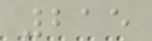215
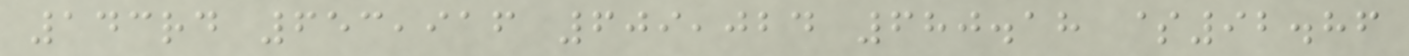143rd 653,916 609,024 680.18 $92.86
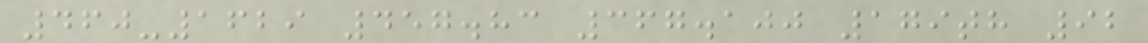460-1629 457.83 367.100 179th 92
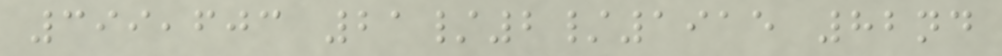399,603 21/2/1915 82nd
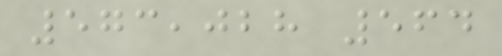573,028 564
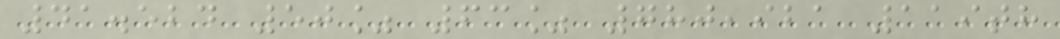41.524 50% 63% 780,921 119th
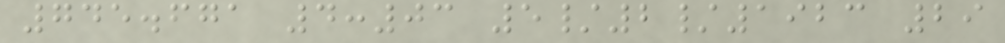745.671 4:03 5/2/1923 29
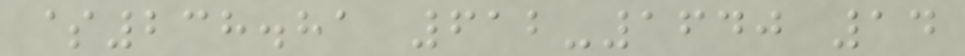$238.81 612-1640 14
